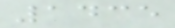1435
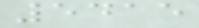5415
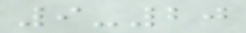9-20
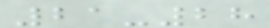21-28
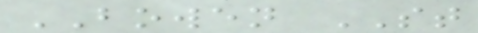BOWEN ST
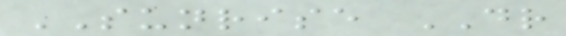SUNRISE DR
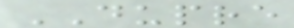DUPRE
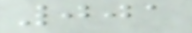001
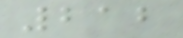212
